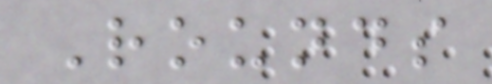Rounds
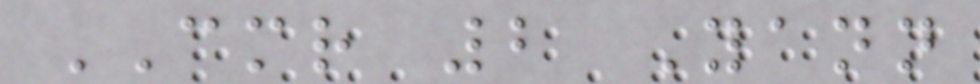CMR 2 Yann
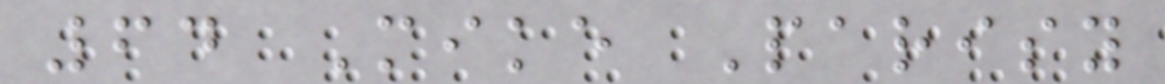64 Mike Parisy
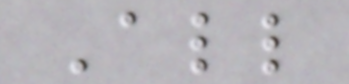All
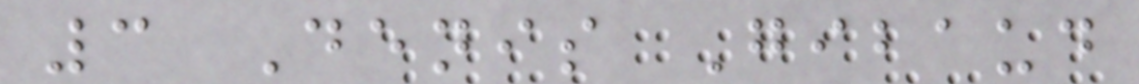3 Denis Gibaud
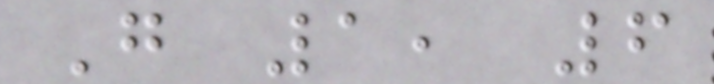G 1, 6
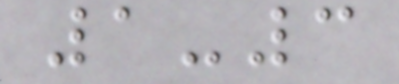1-3
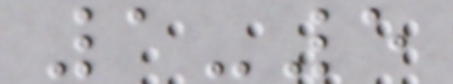1-5
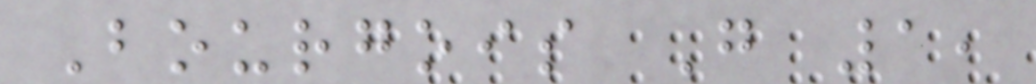Bourgois G 1,
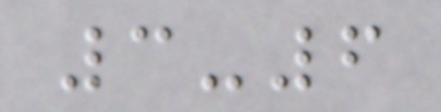3-6
